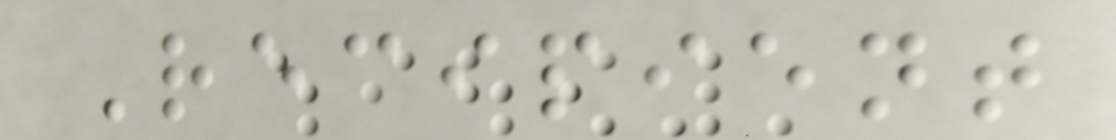Recipient
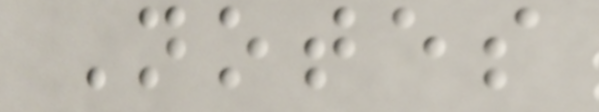Notes
